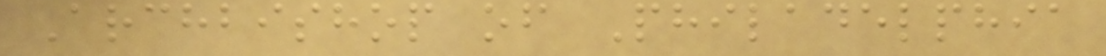Archbishop of Philadelphia
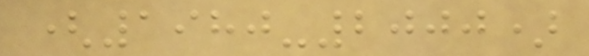(1980-2000)
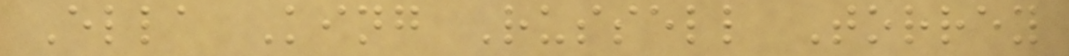Ella King Russell Torrey
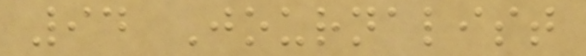94 Journalist
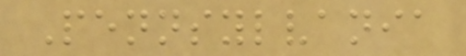Pennsylvania
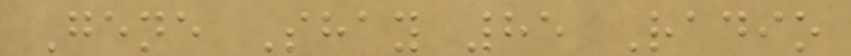Gene Shay 85 Radio
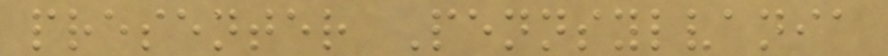presenter Pennsylvania
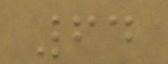64
